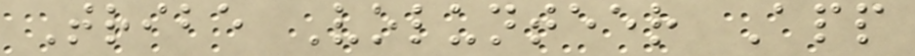Tribe Volunteer App
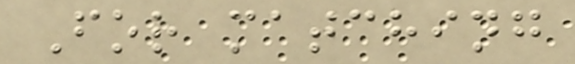For matching
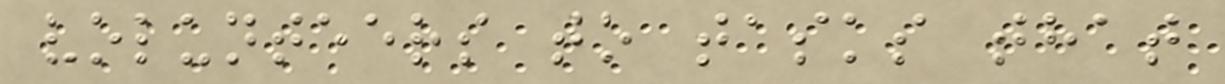volunteers to tasks that
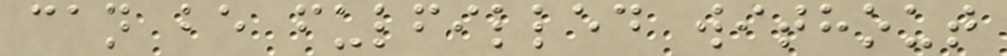can be fulfilled without
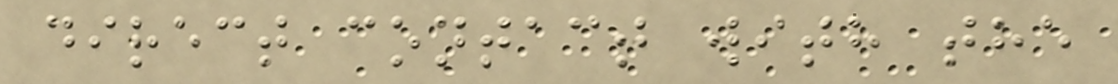direct contact with the
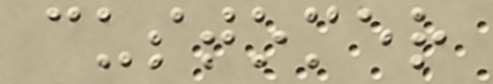customer
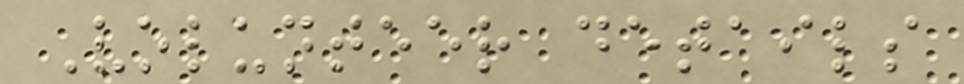Volunteer details
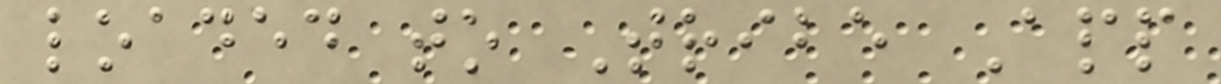loaded to Tribe App
